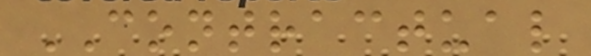CONTRACTUAL
